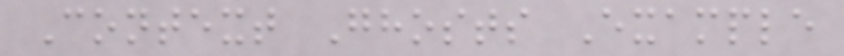Context Ghosts Example
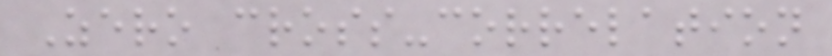Zero cross-correlation
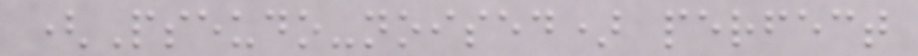(Pseudo-noised) perfect
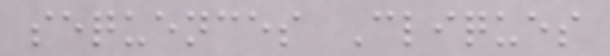sequences Cliques
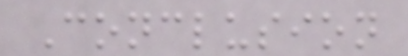Conclusion
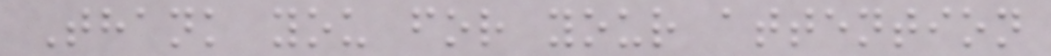Thank you for your attention
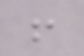!
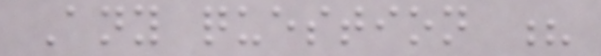Any question ?
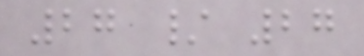27 / 27
